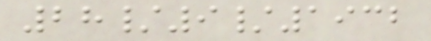28/9/1932
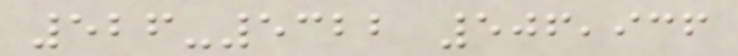526-5322 506,936
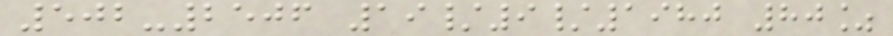502-2506 19/9/1980 80%
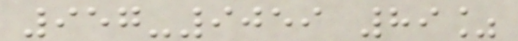957-9059 89%
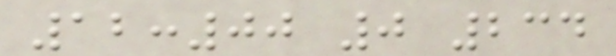12:00 0 234
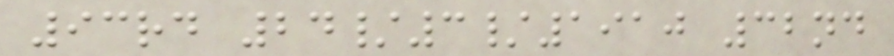93rd 24/3/1910 32nd
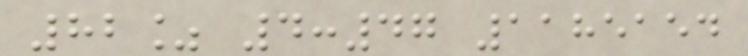82% 4:47 1185154
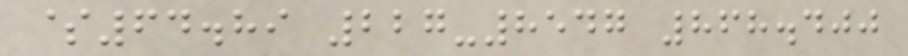$64.89 227-8547 868.400
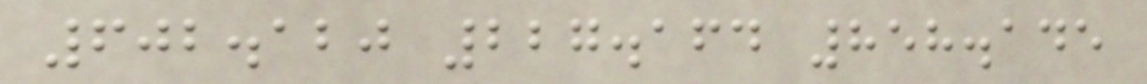602.120 227.164 858.145
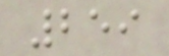259
